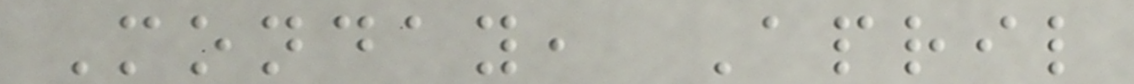Monday, April
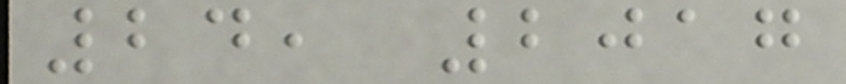24, 2017
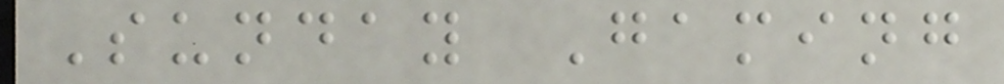Sunday Gaming
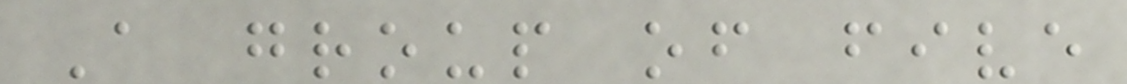A group of five
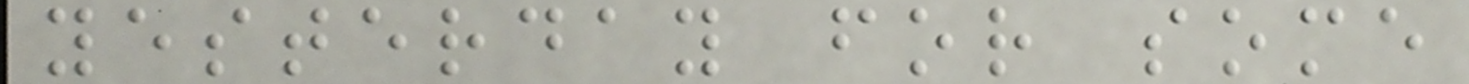yesterday for some
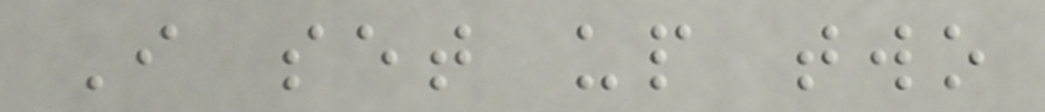I set up two
